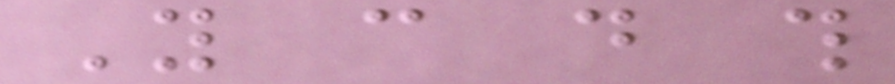You can do this
